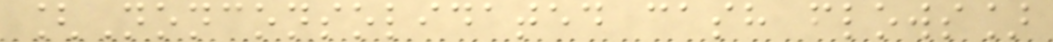[Nonconsolidated cash flows]
